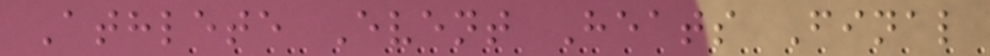Athlete Event Heats Final
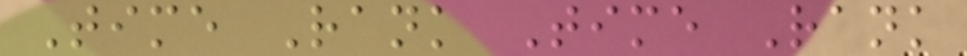Time Rank Time Rank
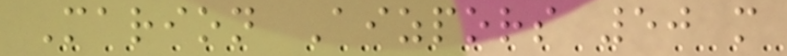Marion Aizpors 50 m
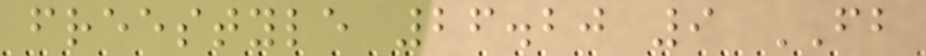freestyle 26.20 9 FB
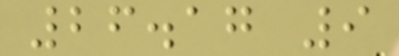26.17 9
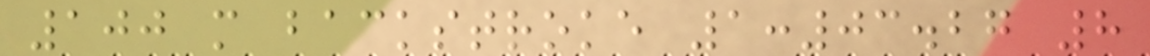100 m backstroke 1:03.27 8
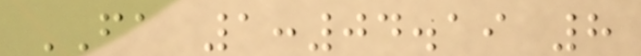FA 1:04.19 8
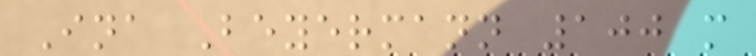Ina Beyermann 100 m
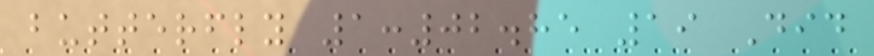butterfly 1:02.85 19 Did
